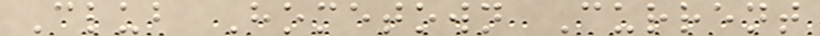Club Hometown Current
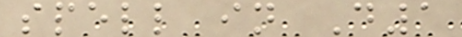spell in D1
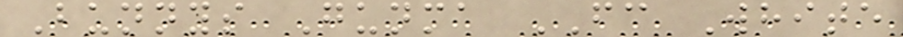Bunnys Gunma FC White
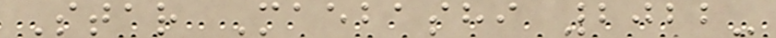Star Maebashi 2022-
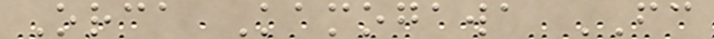Orca Kamogawa FC
